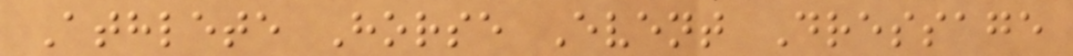Athlete Horse Event Dressage
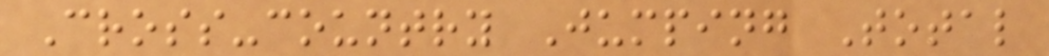Cross-country Jumping Total
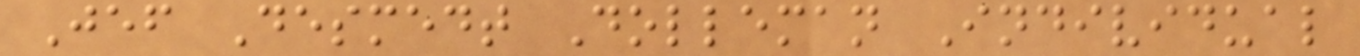Jef Desmedt Dolleman Individual
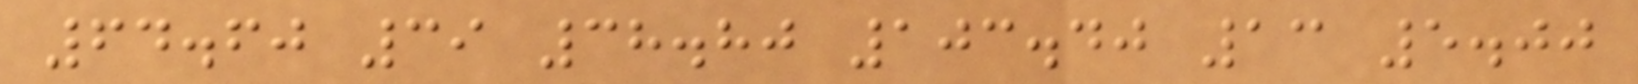64.60 39 38.80 103.40 13 5.00
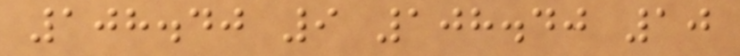108.40 9 108.40 10
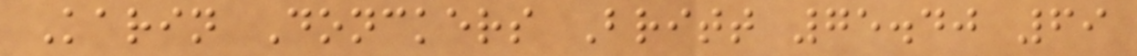Karin Donckers Britt 75.40 69
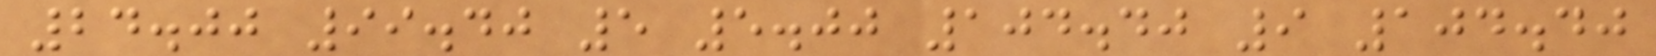24.00 99.40 5 5.00 104.40 9 104.40
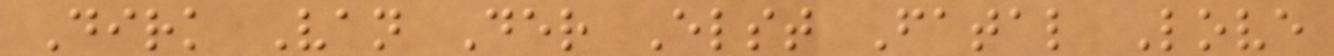Dirk Van Der Elst Fatal Love
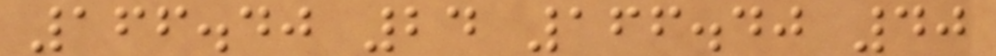166.40 24 166.40 40
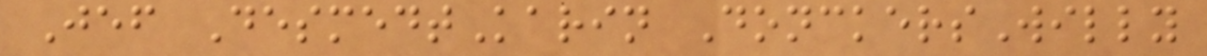Jef DesmedtKarin DonckersWilly
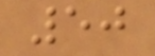50
